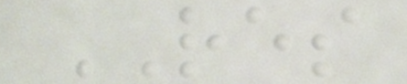RES
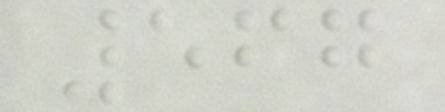567
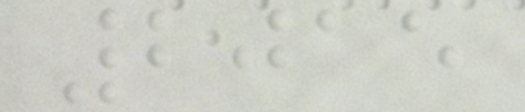2015
